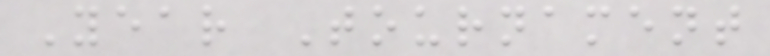Year Tournament
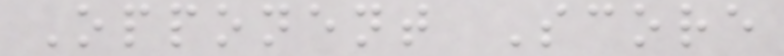Opponent Score
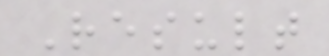Result
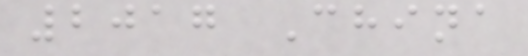2017 China
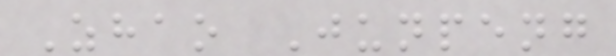Zhao Junpeng
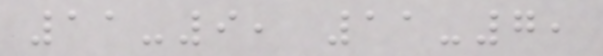11-9, 11-7,
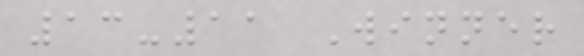13-11 Winner
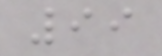99
